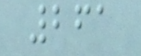261
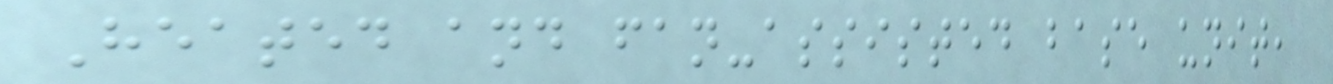Heated and fan-assisted base unit,
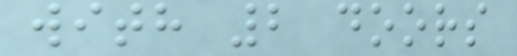with 2 doors
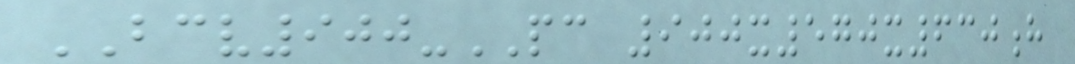BCV900-PC 900x570x630h
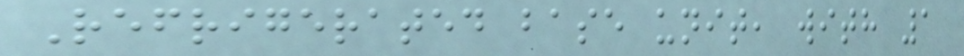Refrigerated base unit, with 1
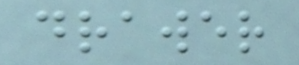drawer
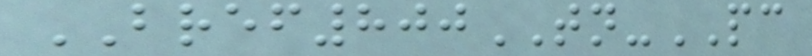BREF800TN-PC
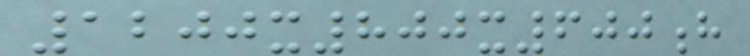1200x800x600h
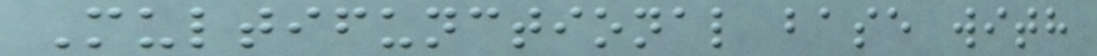Multifunctional base with
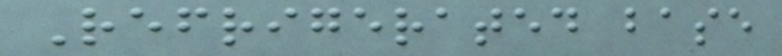Refrigerated base
